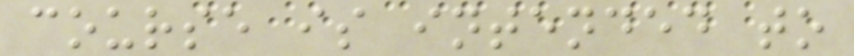course is intended to
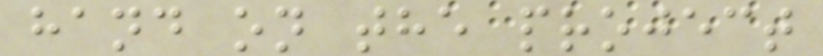hand on the project
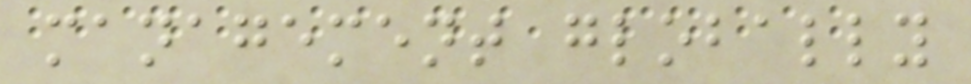management globally
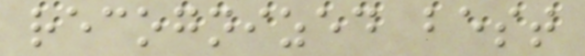recognized best
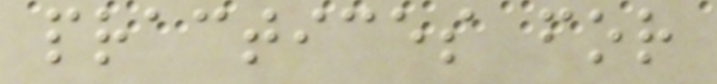practices for
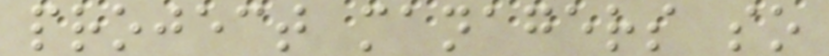project managers so
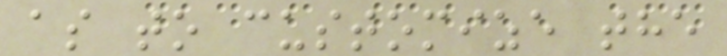as to customize the
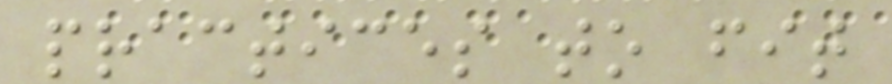practices to fit
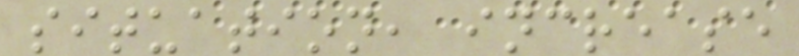situation, increase
